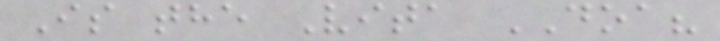Is the Vita DOA?
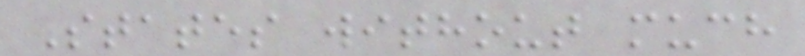States without much
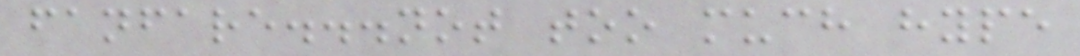fanfare...not too much hype
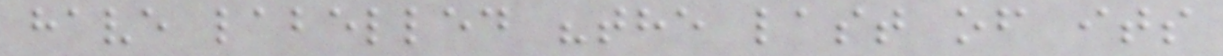have labelled "the last of its
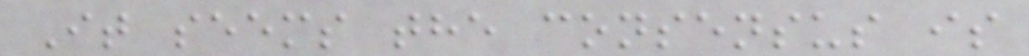It seems the consensus is
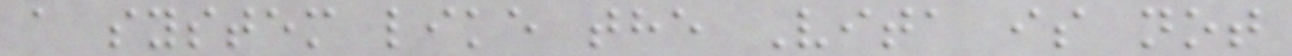a system like the Vita is not
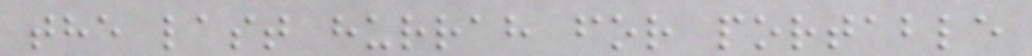the last hurrah for portable
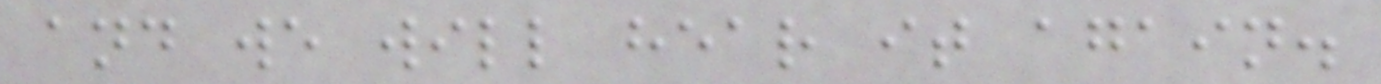and we will hear it again.
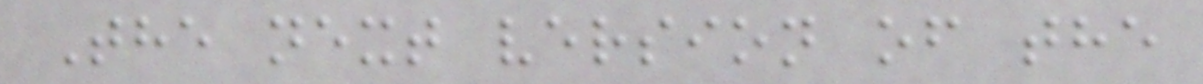The next version of the
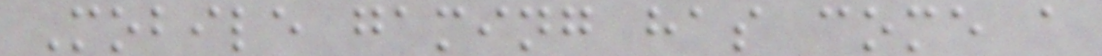Mobile gaming has come a
